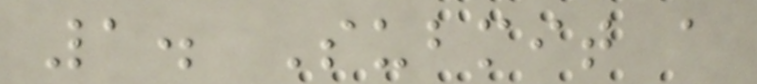1. Submit a
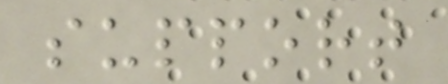support
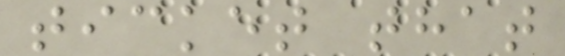ticket that
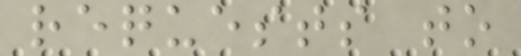requests to
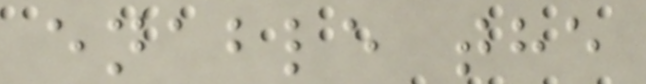enable the
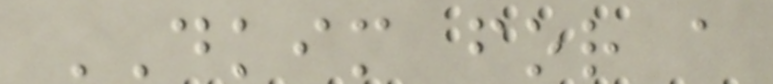DKIM for a
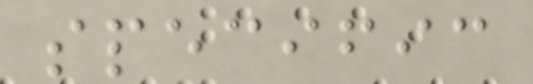specific
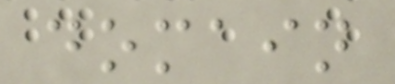domain
